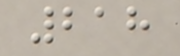218
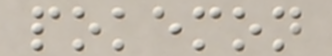pokemon
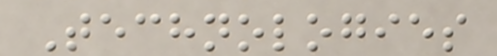Technologies
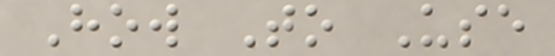How To Use
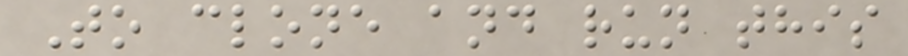To clone and run this
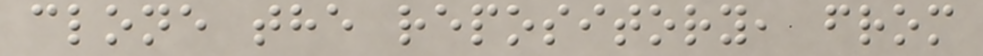clone the repository, from
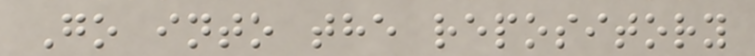Go into the repository
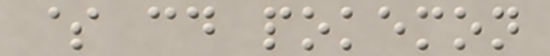$ cd pokemon
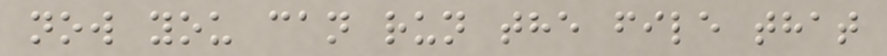now you can run the file that
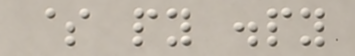$ py .py
